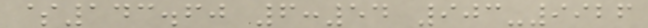$143.60 6:54 903-9926
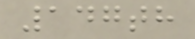147th
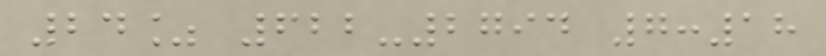24% 622-2794 7:18
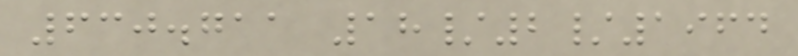630.711 18/2/1964
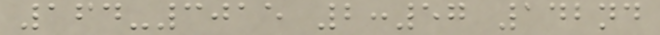164-3015 2:57 142nd
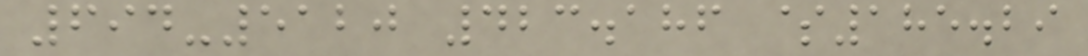694-5120 423.186 $185.29
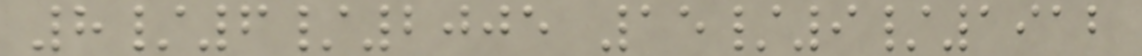8/6/2005 15/9/1912
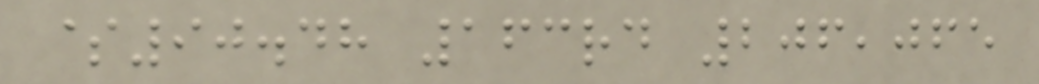$90.48 163rd 206,065
